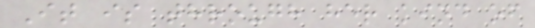It is through her kind of
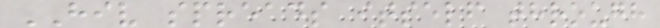HIV spreads itself through
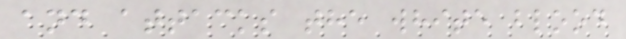and attacks the white blood
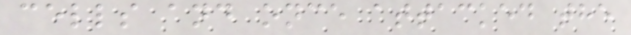cells and once attacked the
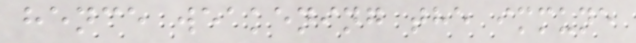hence weakening the immune
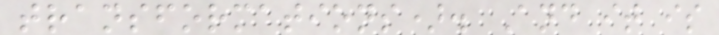transformations). And it is
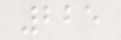225
